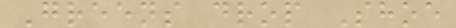Greens drop Shoe
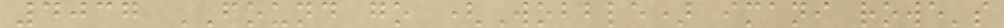4037 FOUND go (Wobble) imani rowe's
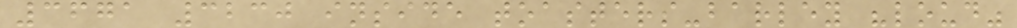3671 3230 inside toasters-barley "loud"
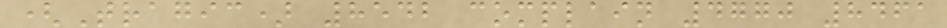(Tragic) 8542 complain 4770 8461
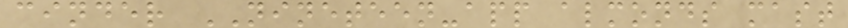cinder NINETEEN-app almonds mast
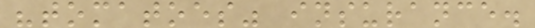"tomatoes" insurance.
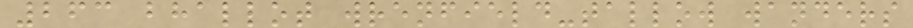263 bhallot wrenfield-tallow wanders
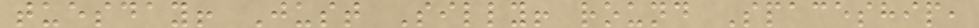tuesday! Just Silly! round Spaceship,
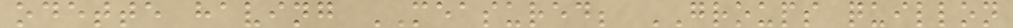odette having MEASURED; GROUPS quillon
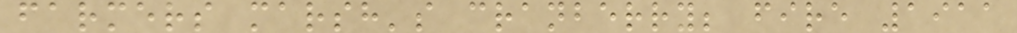farmers marsh's cranberry; fire 1911
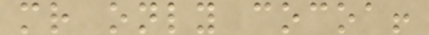mr only cocoa!
